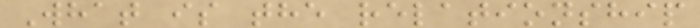What is the relationship
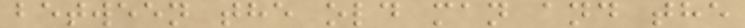between the old man and the
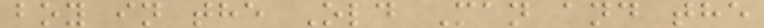boy in the Old Man and the
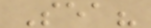Sea?
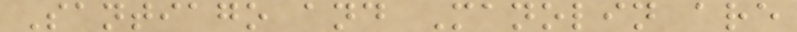Santiago and Manolin are
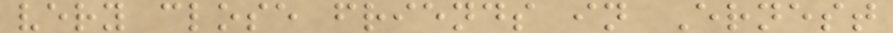very close friends in Ernest
